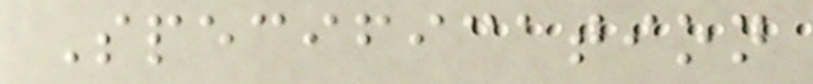Specification
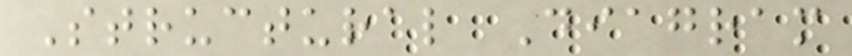Structural Diagram
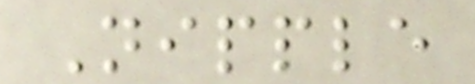Nipple
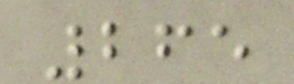265
